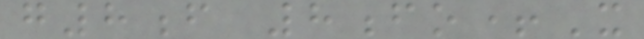g8f 8fo+X
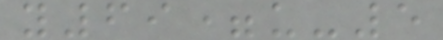y69=u-5
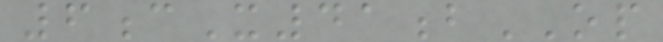6cX41bOP
